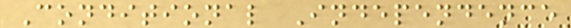Conditional Independence
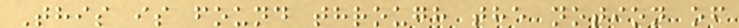This is found through the notion of
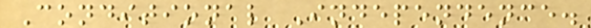Conditional Independence.
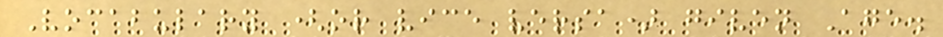Vocabulary (or vice versa) given Age.
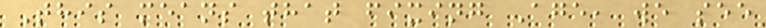This means that fixing Age, we see
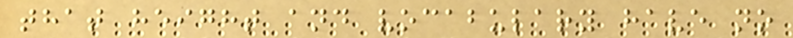that height and vocabulary have no
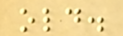old.
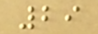29
